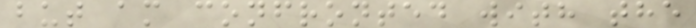but am confronted with the
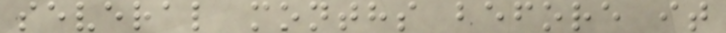several months before it
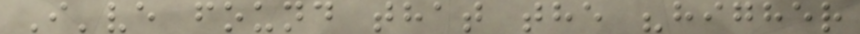I've found that the "higher
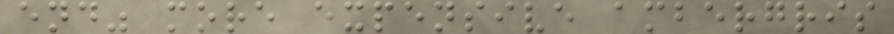end" more expensive ambergris
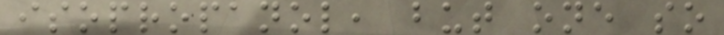isopropanol, but one so
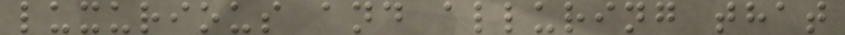luxurious and alluring that
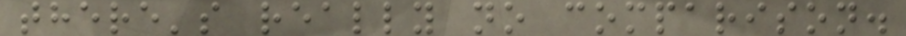there's really no comparison.
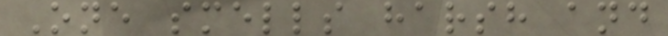One smells harsh and
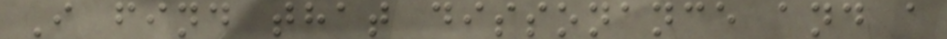I find that dissonance and a
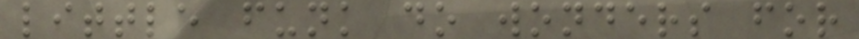little funk do wonders for
